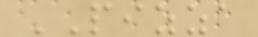PIZZA
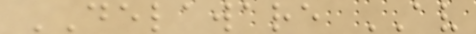DELAWARE AV
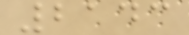2143
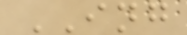ING
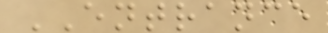ENTRANCE
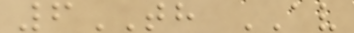6TH AV
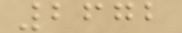2672
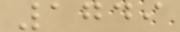1749
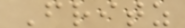Fritz
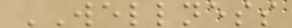WELLNESS
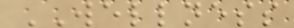WELLNESS
